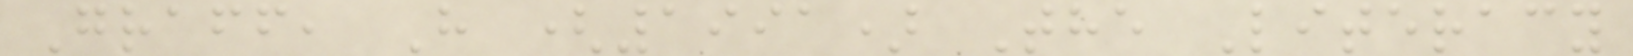Graff, H (1991) The Literacy
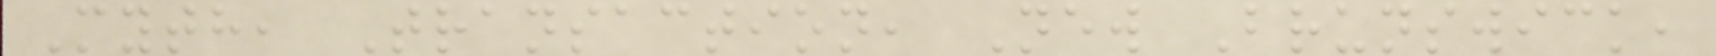Myth, Transaction, New Brunswick,
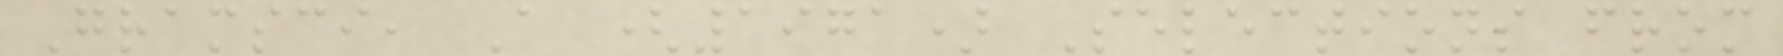Gramsci, A (1971) Selections from
